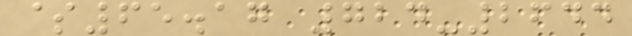$65.17 724-2644
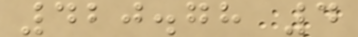420.78 4
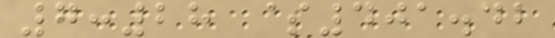7:28 $401.42
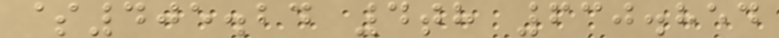$405.24 4th 630.854
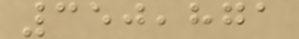350,871
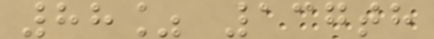88% 137th
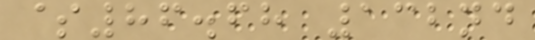$86.68 132nd
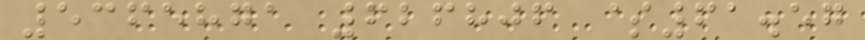5365871 626806 $61.57
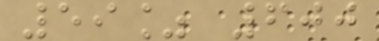59% 600
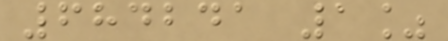684241 1%
